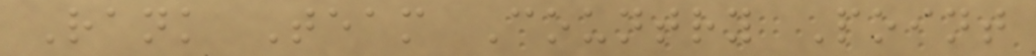Rank Team Country Point
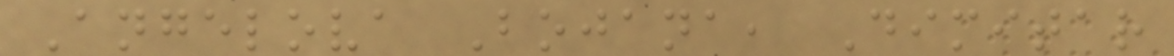Angelova Bojana, Dimitar
